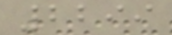2299
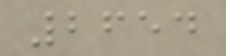2654
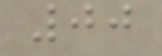00
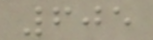605
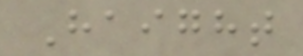Haight
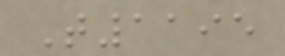T1195
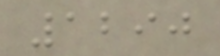1290
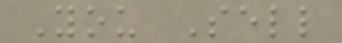You Sell
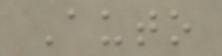Auto
